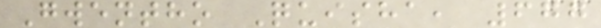Gwentho Quisha, 677
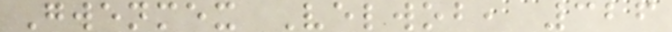Gwenmex Velwob, 326
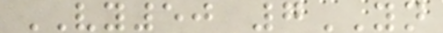VY50 7YN
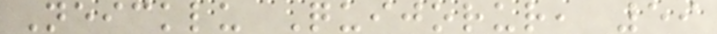Neicklu Quijorur, 59
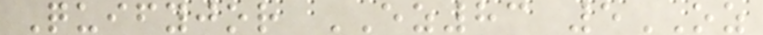Quifyjor EZ83 5OZ
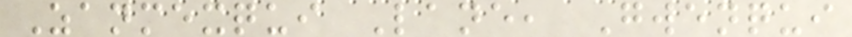Zanmexqui Lane, Gwenqui
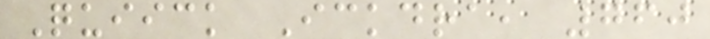Quiick Ickdra, 760
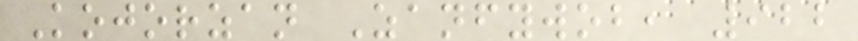Kojorzan Zanfywob, 922
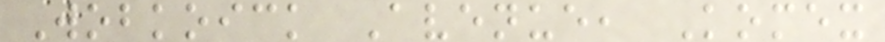Wobkoick Avenue, Komex
